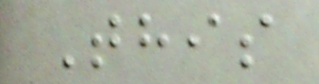This
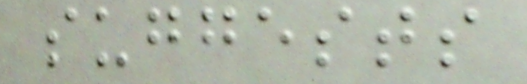suggests
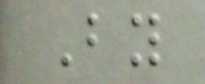By
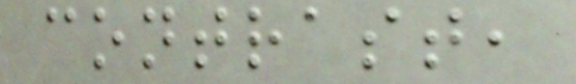contrast,
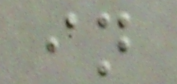in
